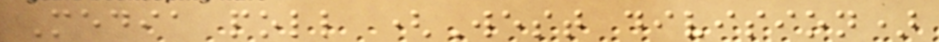Media poll (West division)
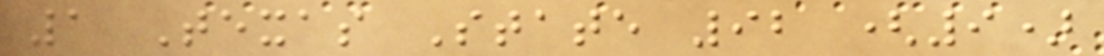1 Texas State 92 (9)
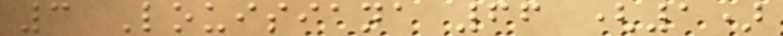3 Louisiana 66 (1)
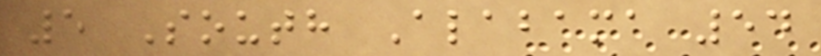5 South Alabama 54
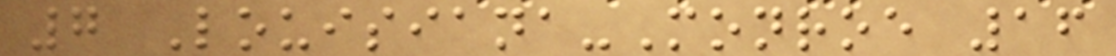7 Louisiana-Monroe 16
